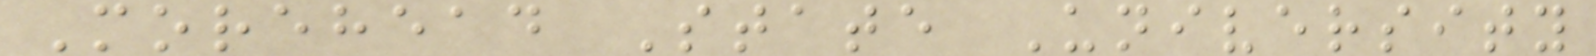Morehead State University
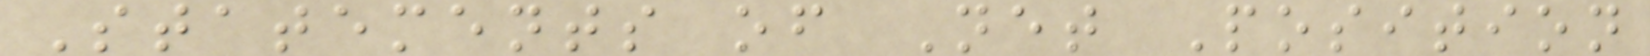Statements of Net Position
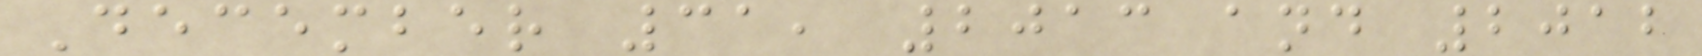December 31, 2013 and 2012
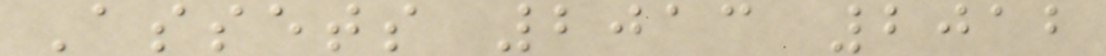Assets 2013 2012
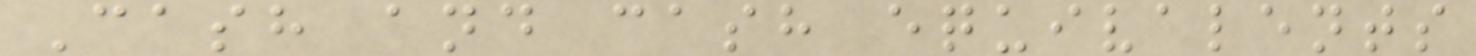Cash and cash equivalents
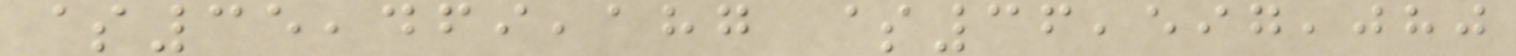$35,469,187 $36,597,080
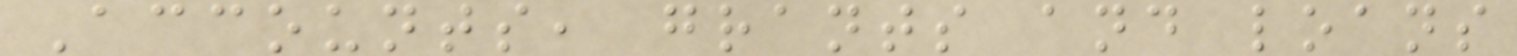Accounts, grants and loans
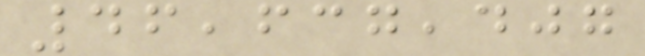46,637,407
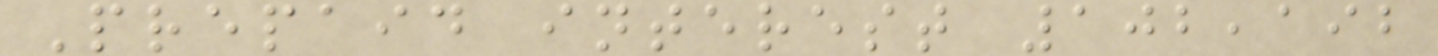Prepaid interest 102,192
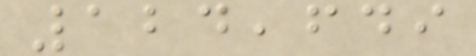124,649
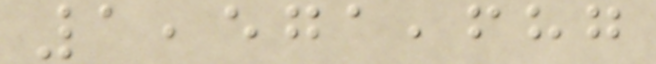1,571,687
